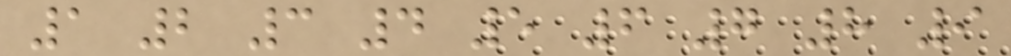1 2 3 4 5 6 7 8 9
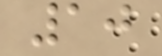10
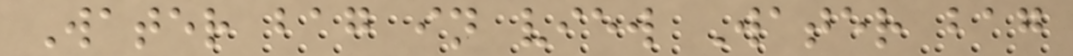Water bag in view Water bag
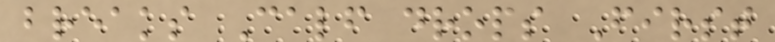breaks Calf drops First
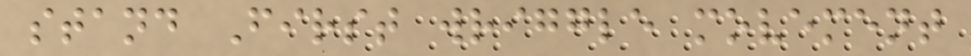stand First wriggle movement
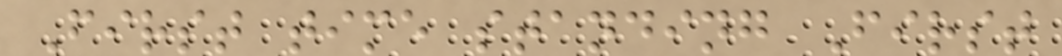First time standing First
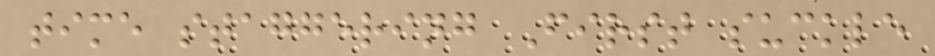time staggering First suckle
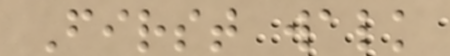First walk
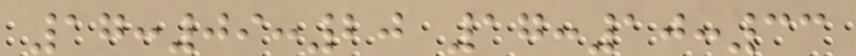17:09:20 17:10:33
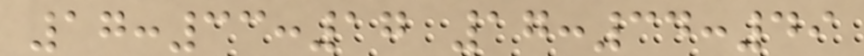17:33:17 17:34:49
